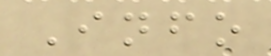Info
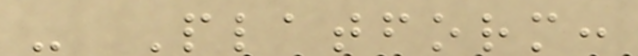- Platform:
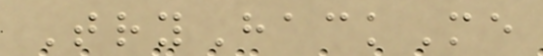TryHackMe
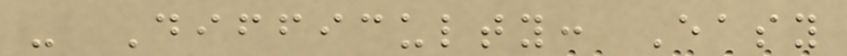- Difficulty: Easy
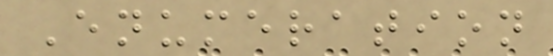Enumeration
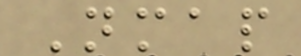Nmap
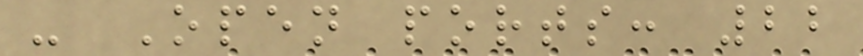- Open ports: 22
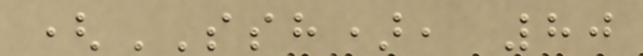(SSH), 80
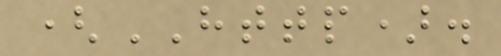(HTTP).
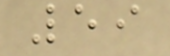59
